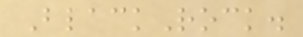BlackRock.
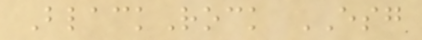BlackRock ESG
